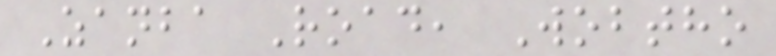Zanba Road, Wobtho
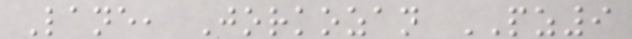Lane, Jorkozan PZ9
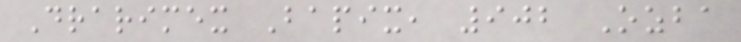Drarimex Bapix, 902 Ozba
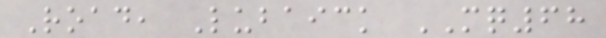Road, Lubaick MQ68
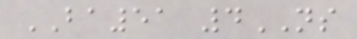BA51 4NS
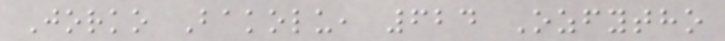Jorko Bakolu, 624 Ozfytho
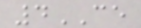4CE
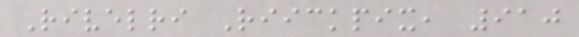Rivelri Riickpix, 910
